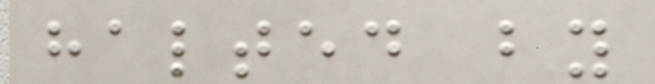halted by
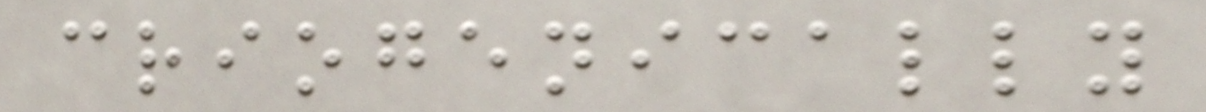criogenically
